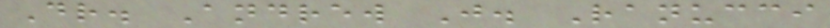Dr. Andrew J. Ranucci
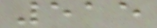515
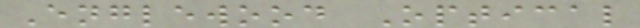Englewood Optical
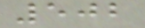502
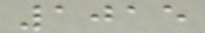1015
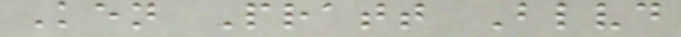Ken Pratt Blvd
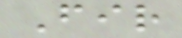Fir
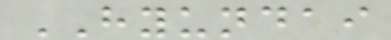HYUNDAI
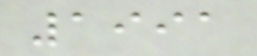1991
